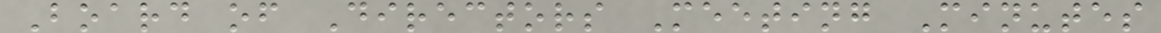Board of Directors Meeting Minutes
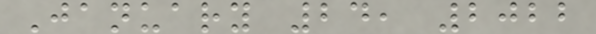January 24, 2022
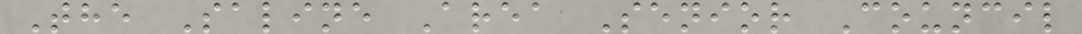The Saline Area Senior Council
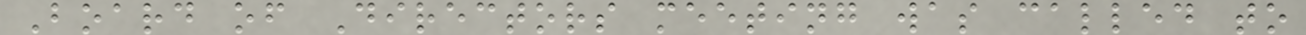Board of Directors meeting was called to
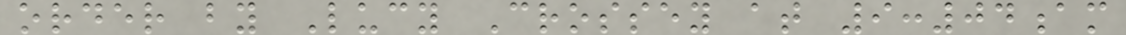order by Lucy Crossey at 9:04am
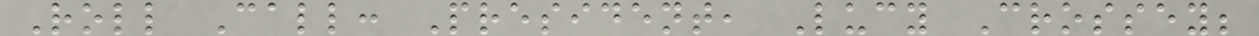Roll Call: President, Lucy Crossey;
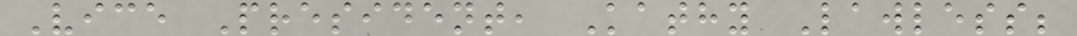Vice President, Kathy Lawless;
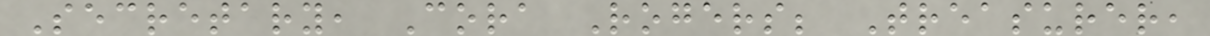Secretary, Cora Rogers; Treasurer,
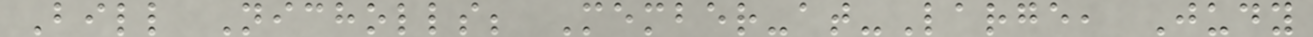Bill Nicholls; Member-at-Large, Judy
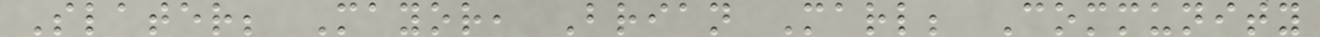Slater; Mayor, Brian Marl; Community
